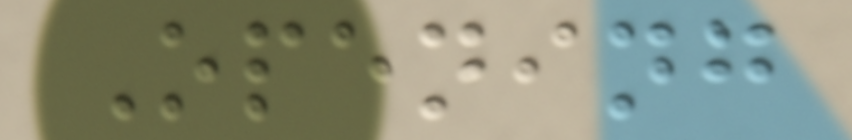Opening
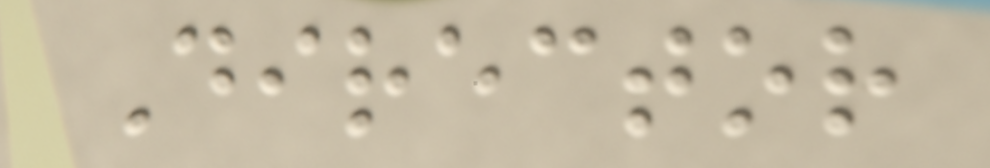Director
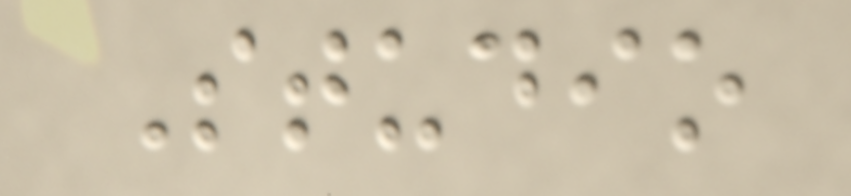Studio
